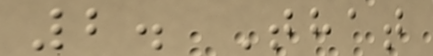2. That
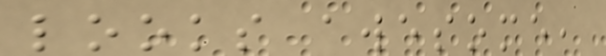looks awesome,
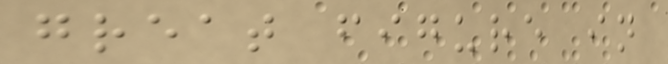great figure in
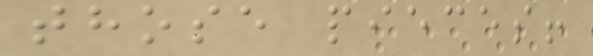those pieces!
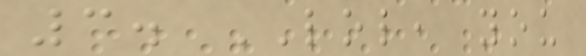3. LOL, you
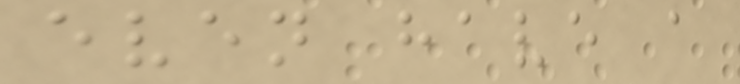even have a
